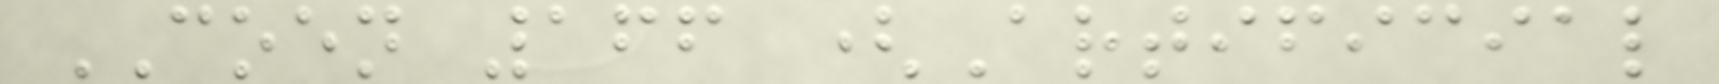COEN 166 (Artificial
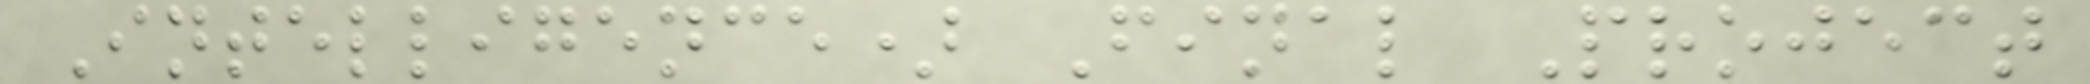Intelligence) Final Project
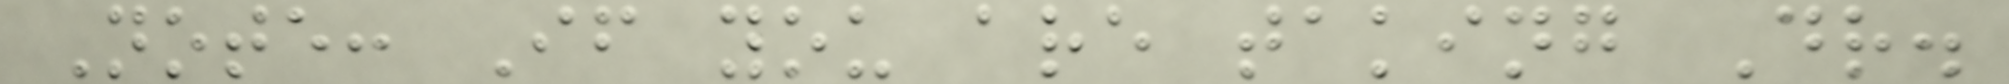Note: If you are taking Dr.
